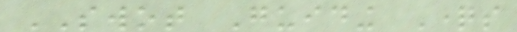SWOT Guiding Questions
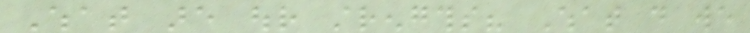What are our strengths? What do we
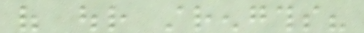of our strengths?
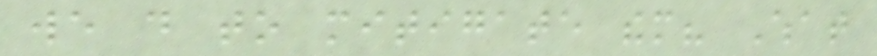we do to mitigate them? What
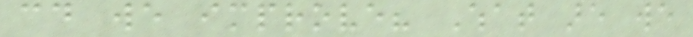could we improve? What are we
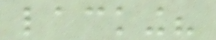lacking?
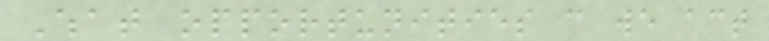What opportunities can we act
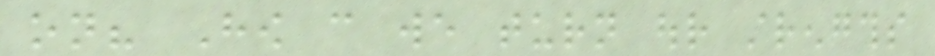on? How can we turn our strengths
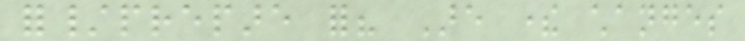for/prepare for? Are there changes
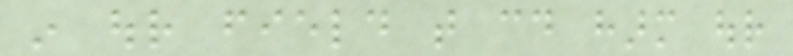in our field that could harm our
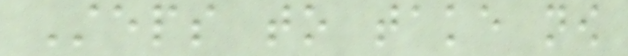Steps to take now
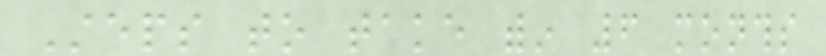Steps to take within 6 months
